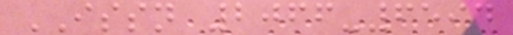ISSN 2066-6594
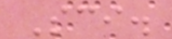Sci.
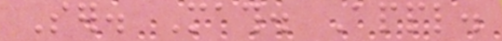Ser. Math. Appl.
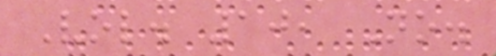Vol. 10, No.
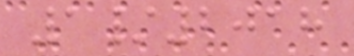1/2018
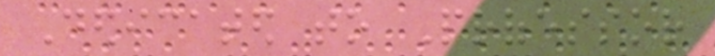Dedicated to Professor
